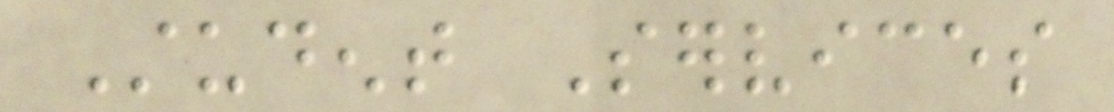Student Services
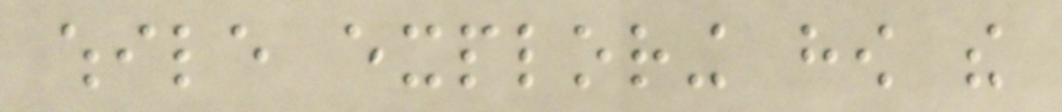while exploring how the
